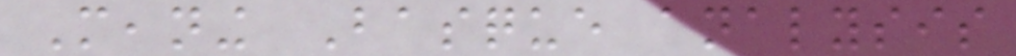Meaning Basque analysis
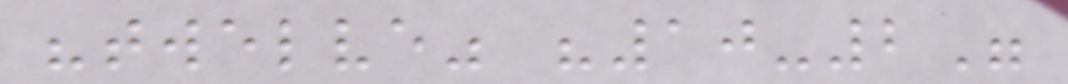"twelve" "10-2"
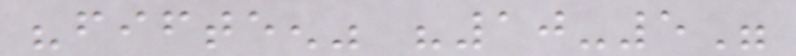"fifteen" "10-5"
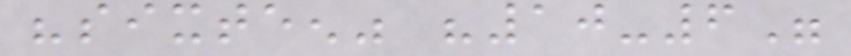"sixteen" "10-6"
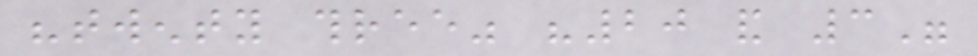"twenty three" "20 and 3"
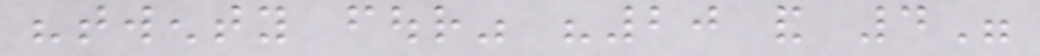"twenty four" "20 and 4"
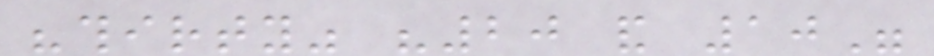"thirty" "20 and 10"
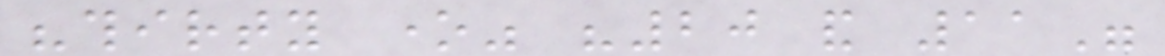"thirty one" "20 and 11"
